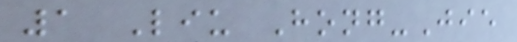1 Liu Hong-Jie
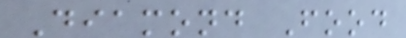Diamond Food
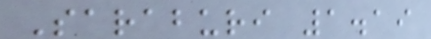Saraburi 1.19
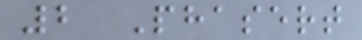2 Phasert
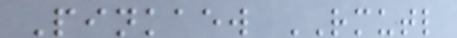Pinkaew RMUTL
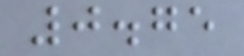0.75
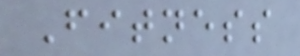Fitness
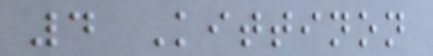4 Kittinon
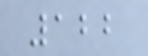122
